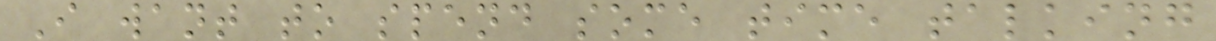I want to spend some time talking
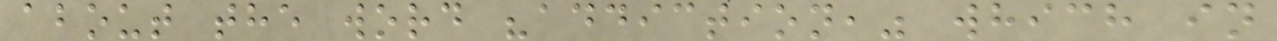about the word "addiction," which in
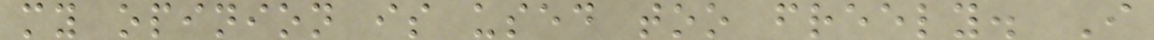my opinion is used too freely. I
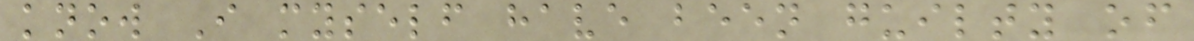know I myself have been guilty of
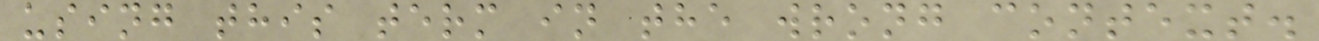using this term in the wrong context.
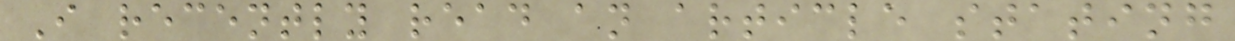I recently read an article stating
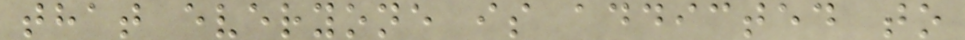that everyone is addicted to
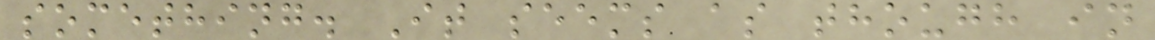something. It seems as though in
